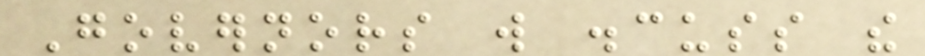Governors will discuss the
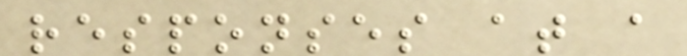responses at a
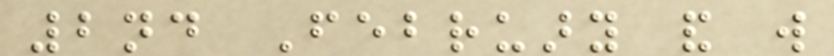2nd February and will
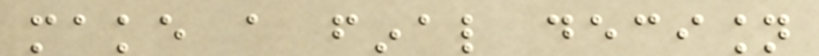make a final decision
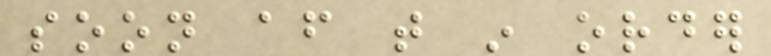soon after that in order
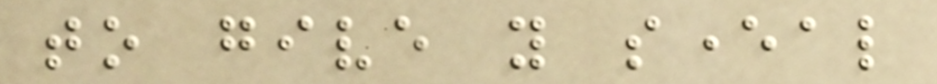to give you several
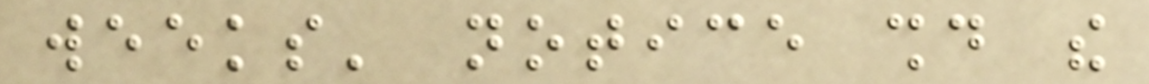weeks' notice should the
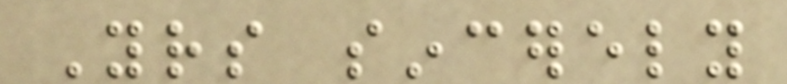Yours sincerely
